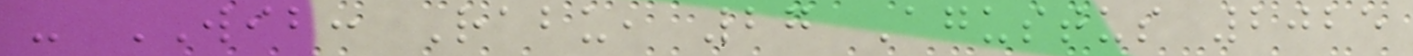- WIB: Rabu, 27 Agustus 2025
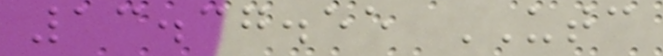13.37.55 UTC
